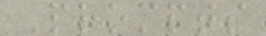Prompts
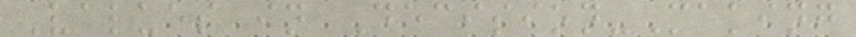Values in Decision-Making
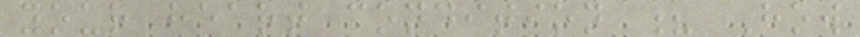your heart condition ? How
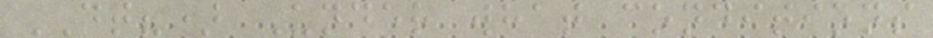DT?) Under what conditions
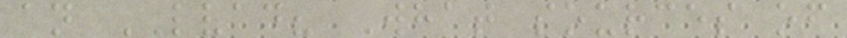an LVAD? What sources of
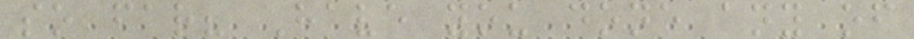so far? Have you done any of
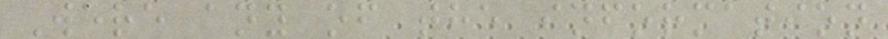Were any of the information
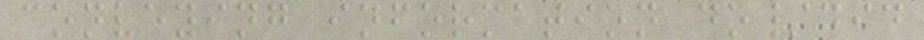conveying information do/did
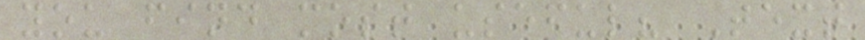you find most useful? Text
